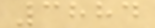3884
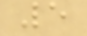5
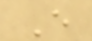E
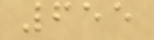655
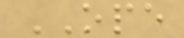OPE
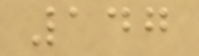147
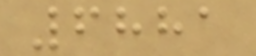6881
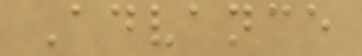Advance
